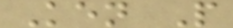Ken P
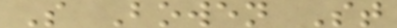S Bowen St
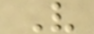V
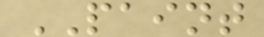PAINT
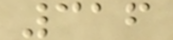316
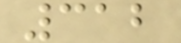312
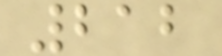212
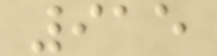915
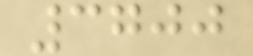3700
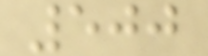500
